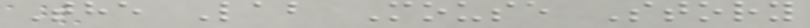The Lab Mouse Story
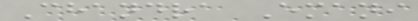Chandra Emani
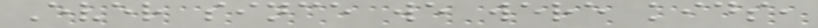Ever since we were kids,
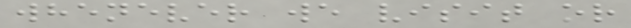whenever we visit or
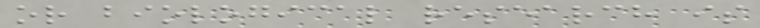or biological research is
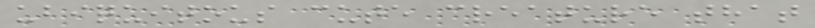ubiquitous cute creature that
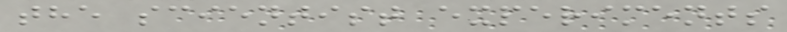the scientist experiments
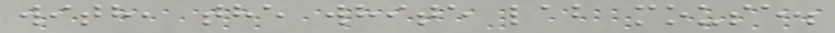with, the white lab mouse.
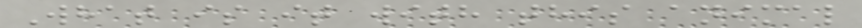What is it with this animal
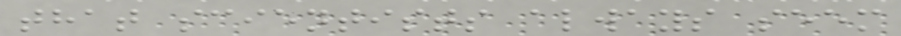that scientists always seem
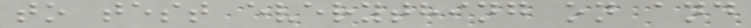to test everything on and
